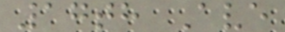17th Ave
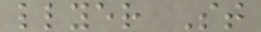llyer St
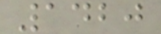1420
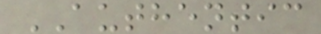AUTHENTIC
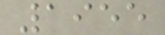1955
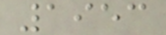1953
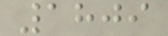1809
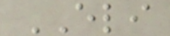ELI
